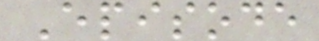Episode
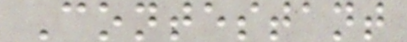Contestant
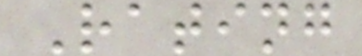Rating
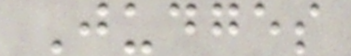Judges
